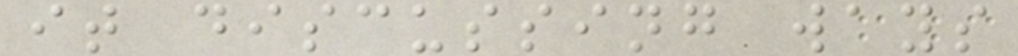it discussing ways
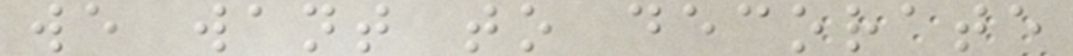we want to decorate
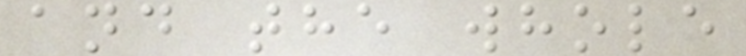and the whole
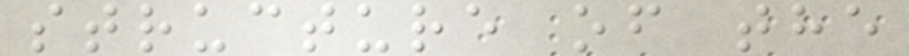structure of the
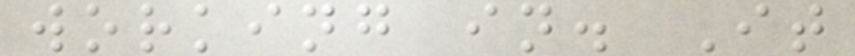working in. It
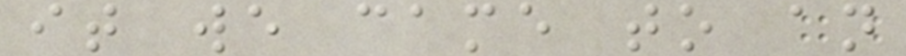it we came to an
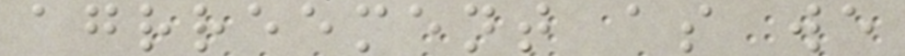agrreement as we
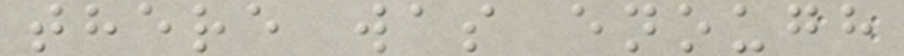there was enough
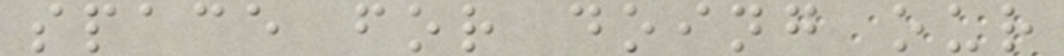space for doing our
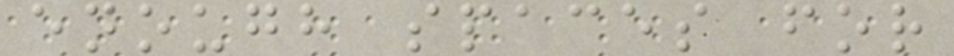enough spaces for
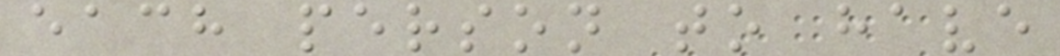each person to have
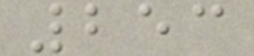253
